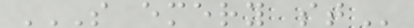S EMERY ST
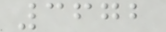3672
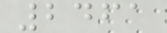2461
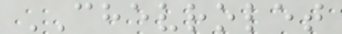CHEVROLET
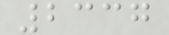2337
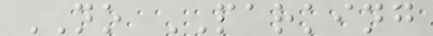NO PARKING
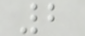2
